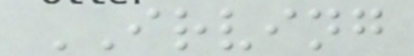IRVING
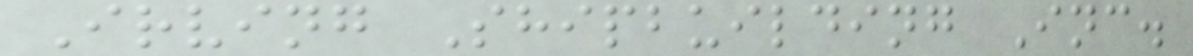Irving Shipbuilding Inc.
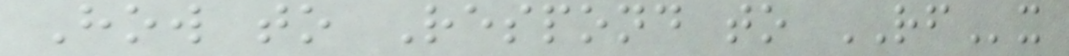How to Respond to RFx
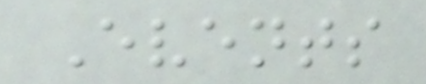Events
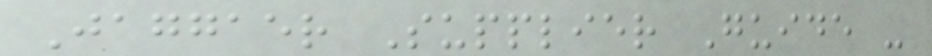Jaggaer Supplier Guide -
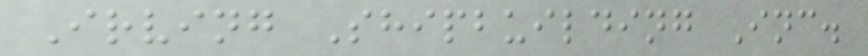Irving Shipbuilding Inc.
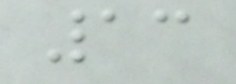13
